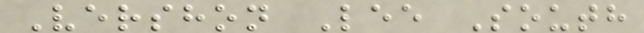Vershon Lee South
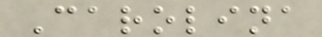Carolina
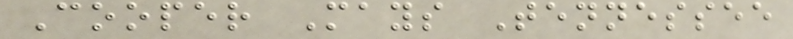Cooper Mays Tennessee
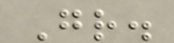Gr.
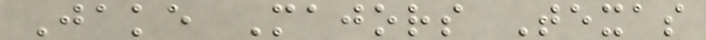Jake Majors Texas
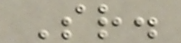Sr.
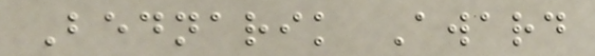Bednarik Award
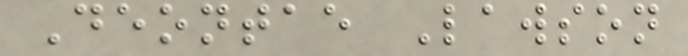Deontae Lawson
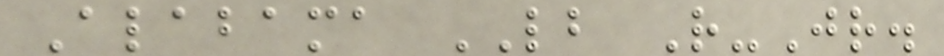Alabama LB R-Jr.
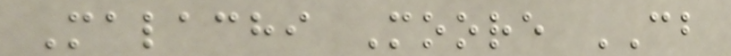Malachi Moore CB
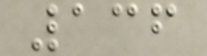136
